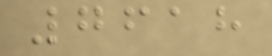7618
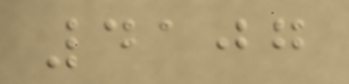4107
